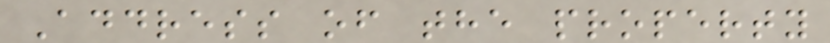Address of the property
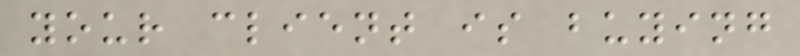your client is buying
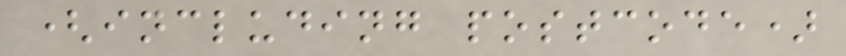(including postcode)
